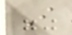I
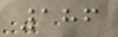186
